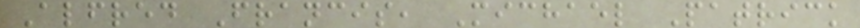Alfred Francis, Michael Patrick
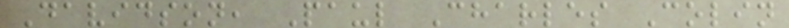Davidson, Paul Charles Colin
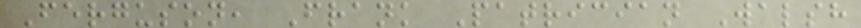Ferguson, Frank Patrician Walsh
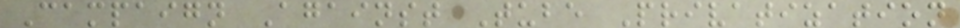Campaign Against Tube Privatization
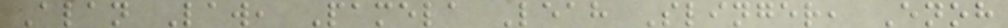Alan Law, Pamela Leah Slinger, Enoh
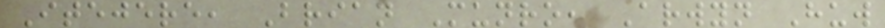Itejere, Brian Munro, Arwyn Huw
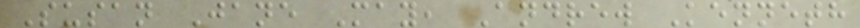Susan Jane May, Andrew Kenneth
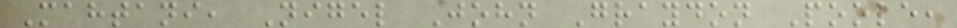Mahtani, Nigel John Graydon Poole,
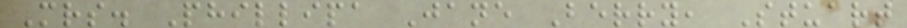Mrs. Phillipa Jane Berry, Stuart
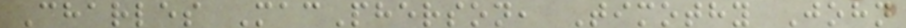Charles MacPherson, Timothy John
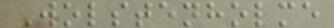Wolstenholme
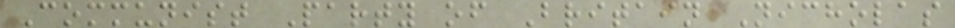Communist Party of Britain Nicholas
